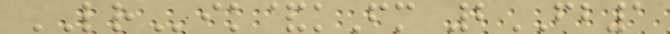LRik&kFm 2FB1
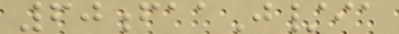60faaJ/ia
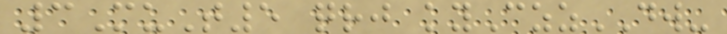3MuT5 qrj kyCzzDW-
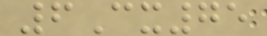6Cx75
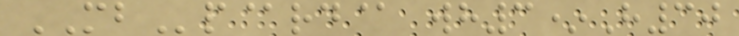MBp@rd@ wh3*H30
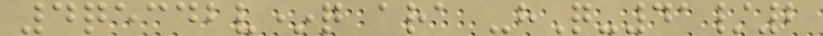4qecdbv*q ara -hQ-41/2
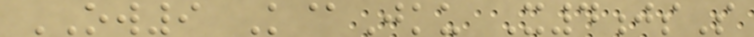OW9 K@Jku X4jsS
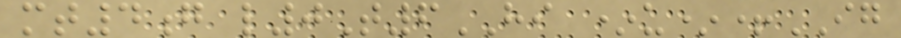mt4g l0T6HI *u*+IG
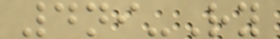4ni-Ry
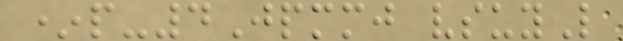*p-4Jpmmj vsuyL
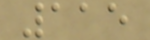115
